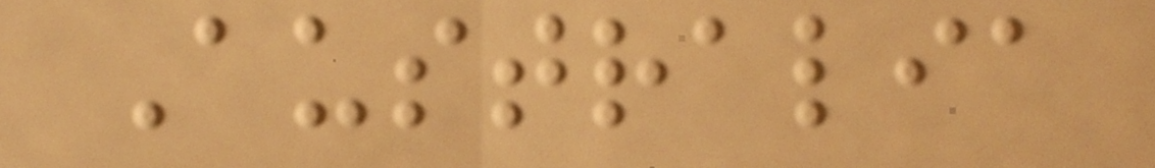Australia
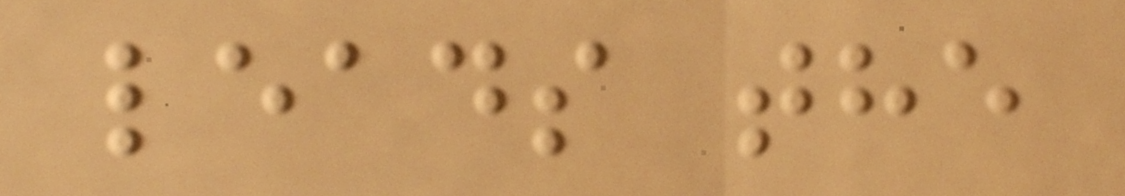leads the
